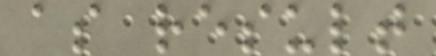as result
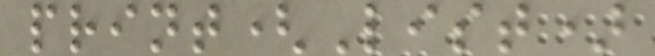print(List)
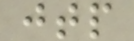jtp
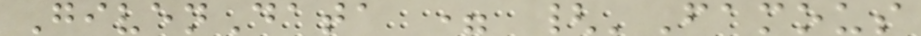GivenData = {'Famous
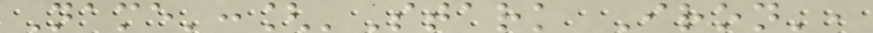Name':['Stark Iron',
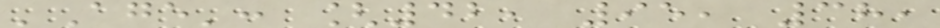'Age': [42, 95, 38,
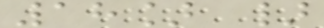18] }
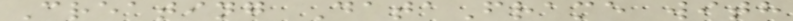Creating DataFrame with
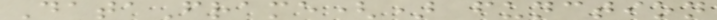DataFrame() function
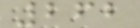262
